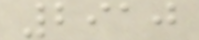2910
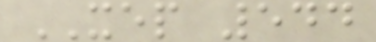XEP 544
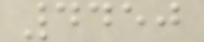4450
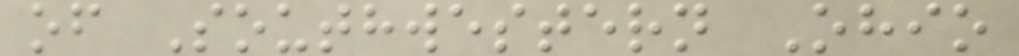of Southwestern Ohio
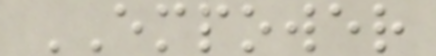EMPOWER
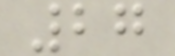27
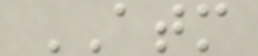ATM
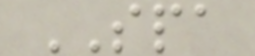SPA
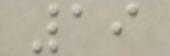19
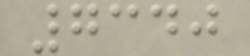7340
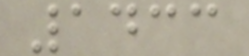1433
